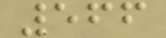566
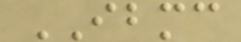IBMC
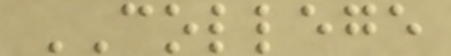COLLEGE
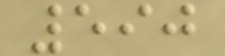590
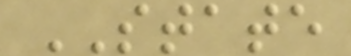STATE
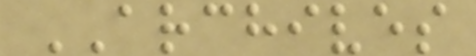ARCHIVES
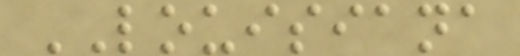LOUISIANA
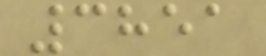3851
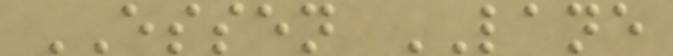ESSEN LANE
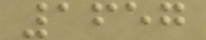1657
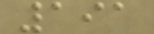191
